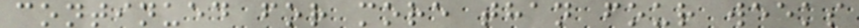continued for more than four weeks
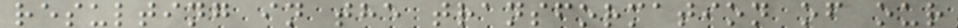resulting in the transformation of our
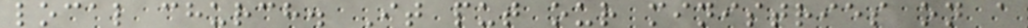local church. It put our ministries on a
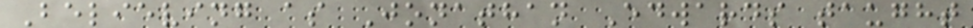Believing as Jonathan Edwards taught
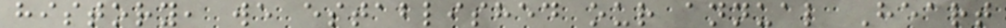history, we established our annual Heart
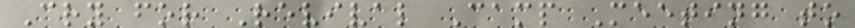Cry for Revival Camp Meeting to
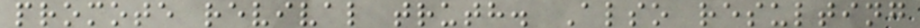promote revival truth. Also resulting
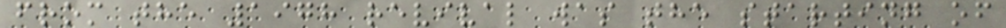from the 1978 revival was the starting of
